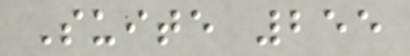Suite 255
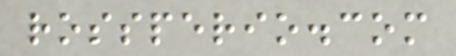rossperio.com
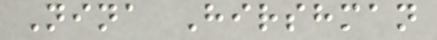Nina Hirshman
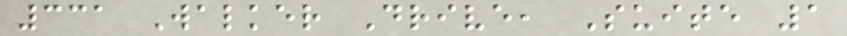331 Walker Drive, Suite 1
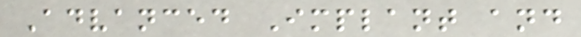Advanced Implant and
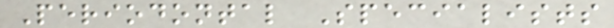Periodontal Specialists
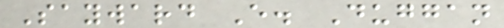Sayward E. Duggan
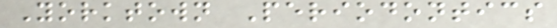Yorktown Periodontics
